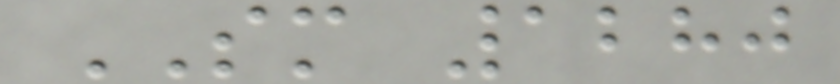SM 1280
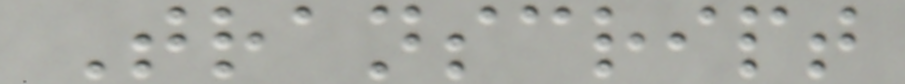Transcript
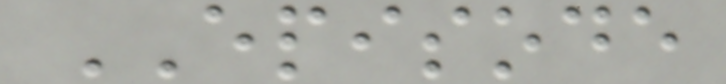EPISODE
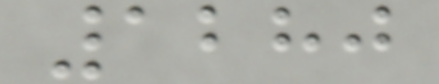1280
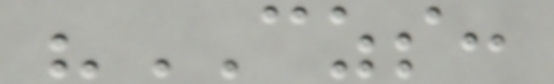"CZS:
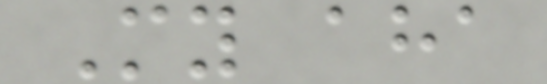My aha
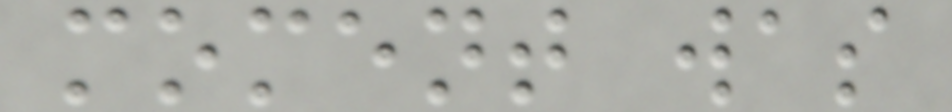moment was
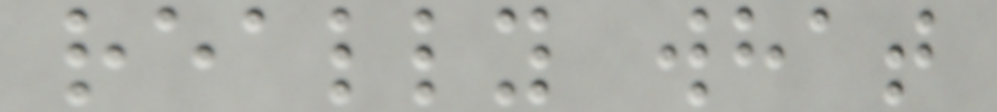really what
